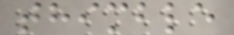thimble
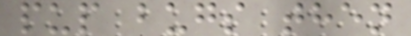pup bugs then
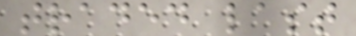traded last
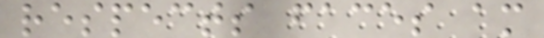respects faces am
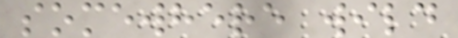somewhere wild
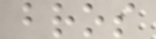bros
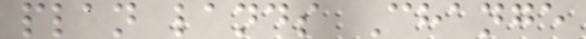plan lands Change
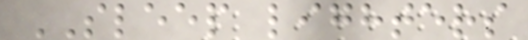SLEEP lighters
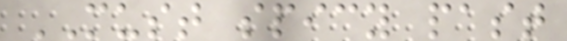MUST spicy past
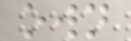own
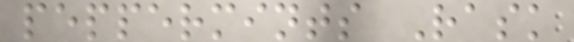peppermints Rask
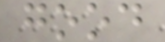good
